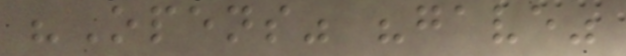"Opens" "gave"
